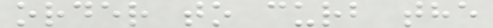order to curb the
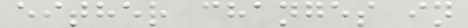either changes in
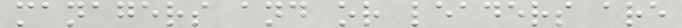managers and or leaders are
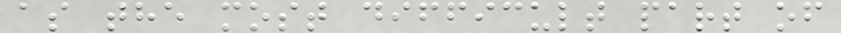as the most difficult part of
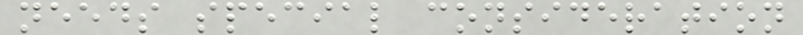needs special consideration
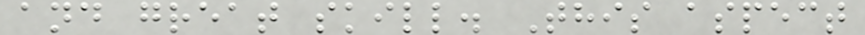and great skill. This aspect
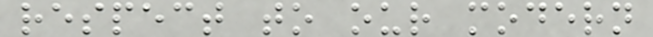respect to our modern
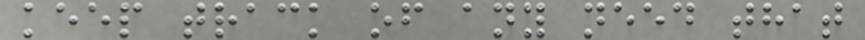keep track of any need that
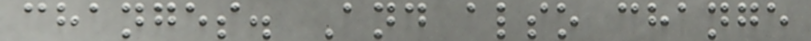changes. And also change
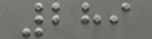289
